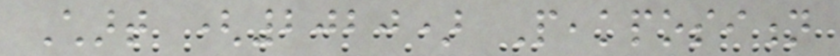Chart (2020) Peakposition
